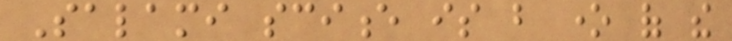Salami science is but one of the
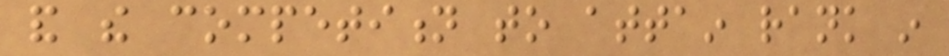and the competition to attain rank in
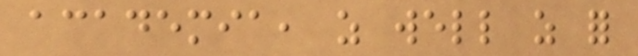academia, as well as for
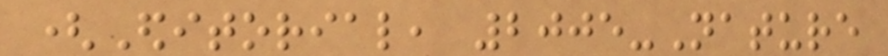(Editorial, 2005-Nature
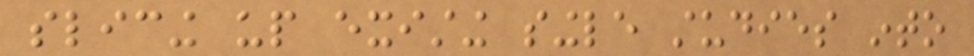slicing up existing single studies into
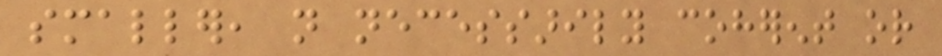smaller, not necessarily coherent or
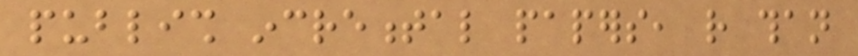publish incremental papers, rather than
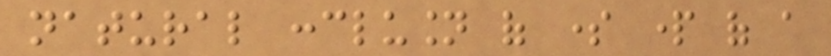natural conclusion of some part of a
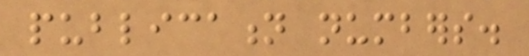publication numbers.
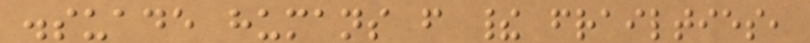dissuade humans from their frailties,
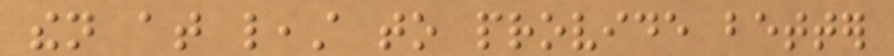then at least to provide better
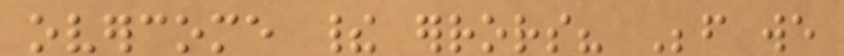overcome their errors? Before we
